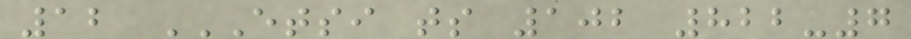12 ETSI TS 102 822-7
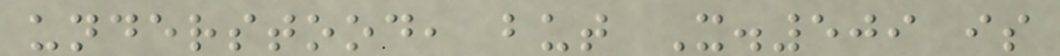understood, but X.509 is
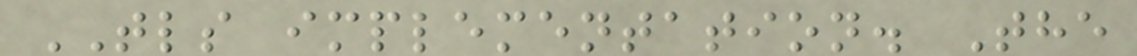TLS implementation. The
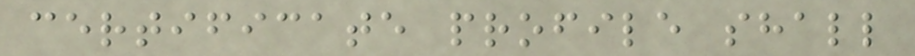certificate profile shall
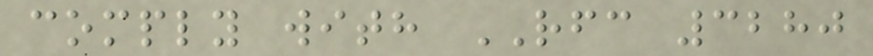comply with RFC 3280
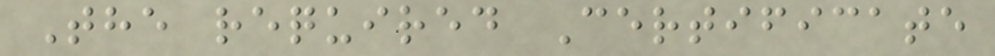The required Certificate
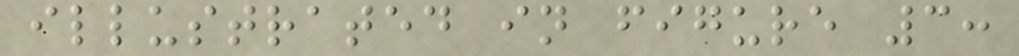illustrated in figure 3:
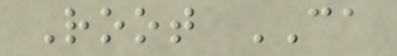Root CA
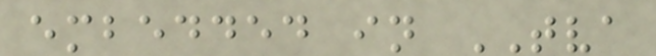embedded in TVA
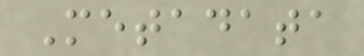Metadata
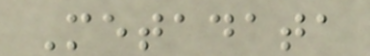Metadata
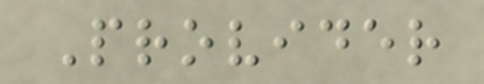Provider
